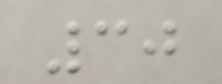30
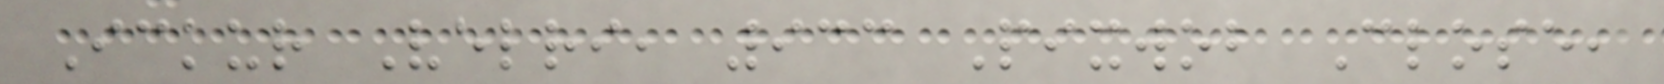Ickur Velri, 933 Pixwob Close,
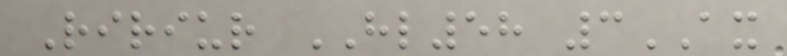Ririur HL58 3AX
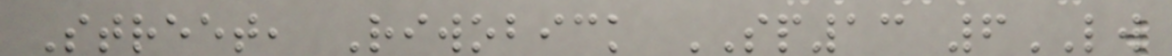Street, Riwobick SP13 6LW
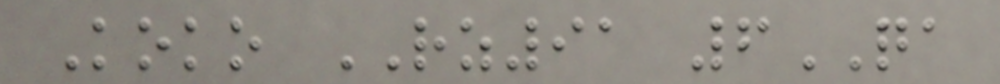Koko RZ91 6QA
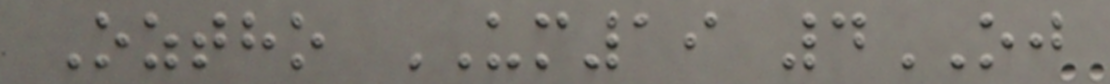Oztho UM19 4OJ
